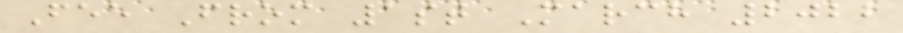Fee From 1st March 2022
